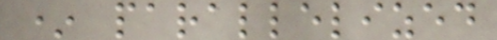* parallelized
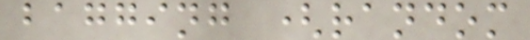bagging (random
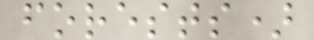forests)
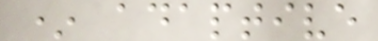* adaptive
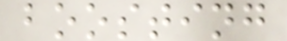boosting
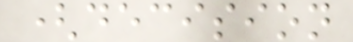(decision
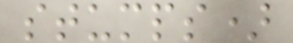stumps)
